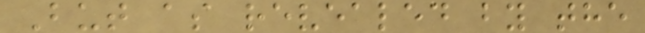But as revealed by the
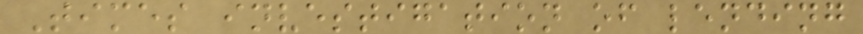Times investigation of lending
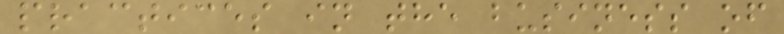practices in the business of
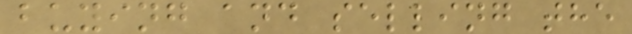buying and selling the
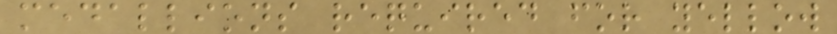medallions required for yellow
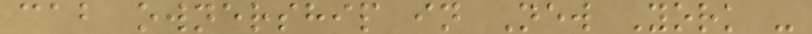cab ownership in New York -
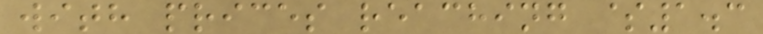with prices reaching $1.3
